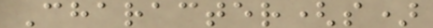Character(s)
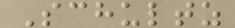Schultz
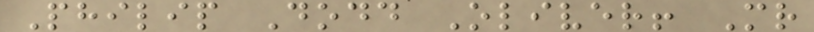Philip Dodd Oliver! Mr
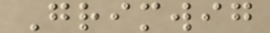Grimwig
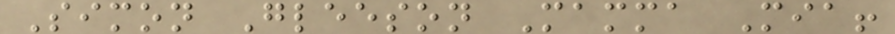Simon Gleeson Mamma Mia!
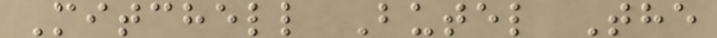Mitchell Butel The
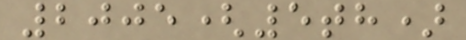2005(5th)
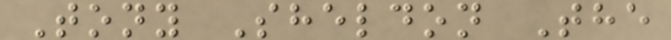Tony Sheldon The
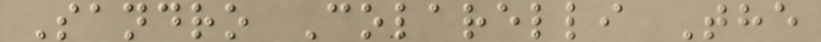Sandro Colarelli The
